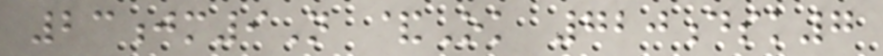23jm9N &Ok 720dsk7
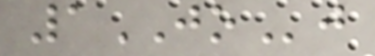1JOj
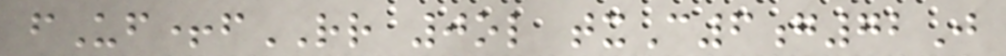fUf+fRR 0ol txC6g72J
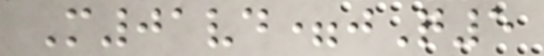M01vd=jQ5
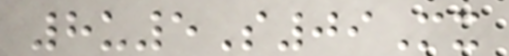8u5S09Mx
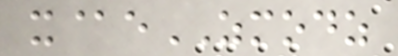x@eZMODZ
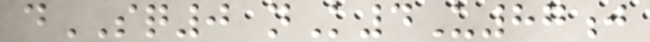dSQ0 nK4U87j
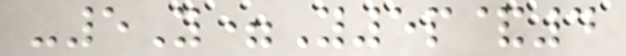-5Y=Y5p&4
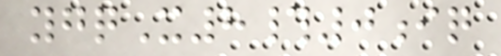ygqX8#0iq
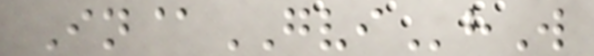In@GVIhW
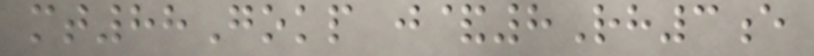mt88Gokp j&8Rh3e
